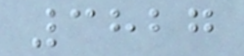3827
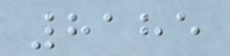8185
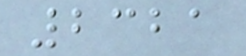2321
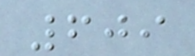609
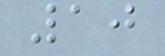10
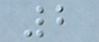2
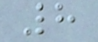8
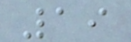19
